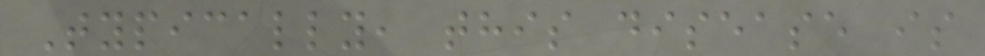Typically, this disease is
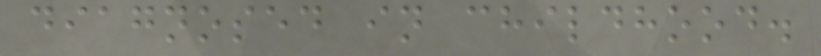diagnosed in childhood.
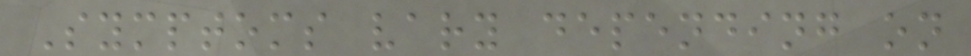Symptoms vary depending on
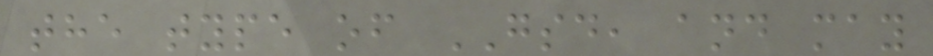the type of GSD, and may
